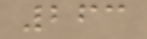263
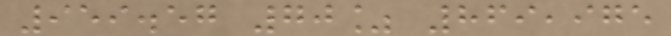959.57 70% 869,975
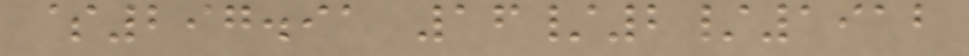$297.91 16/2/1912
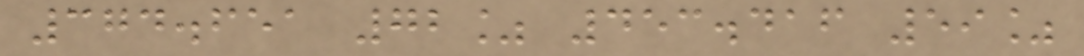374.651 72% 453.416 59%
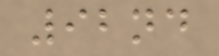92nd
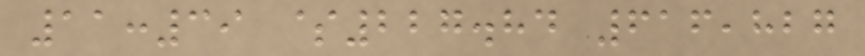11:39 $227.84 616,827
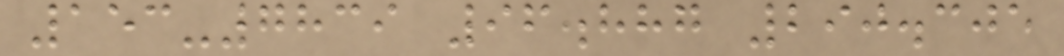153-7839 96.887 290.305
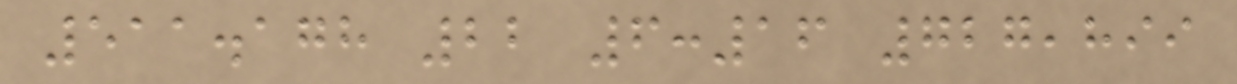511.178 22 6:16 727,899
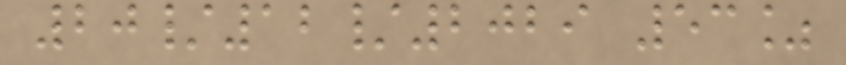20/12/2029 53%
